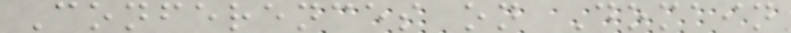Conferences on Domain
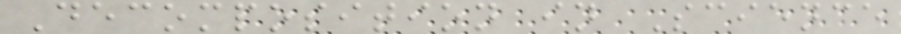Decomposition in Science
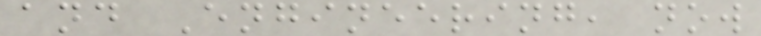and Engineering, now
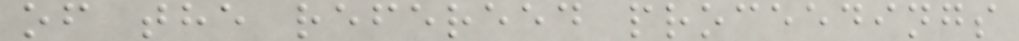of the refereed proceedings
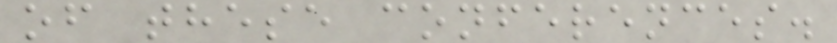of these conferences.
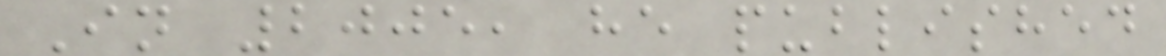In 2005, he published
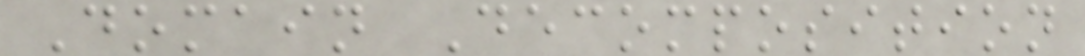Domain Decomposition
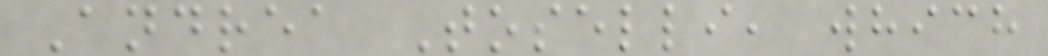Andrea Toselli, which
